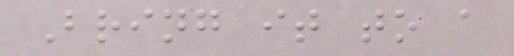Bring it to a
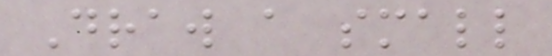Draw a small
